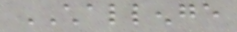CHALLENGE
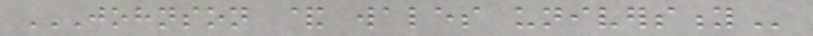JOHNSON & WALES UNIVERSITY
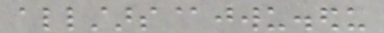allstars@jwu.edu
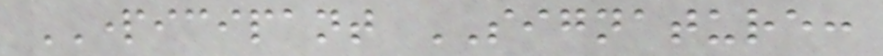PARTICIPANT SIGNATURE:
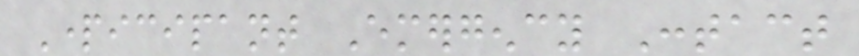Participant Emergency Contact
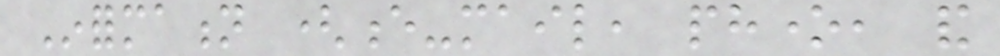Information (e-mail, phone, and
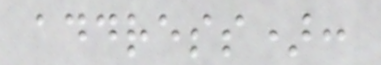address):
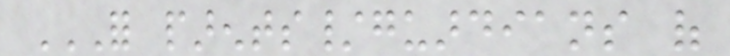FOR PARENTS/GUARDIANS OF
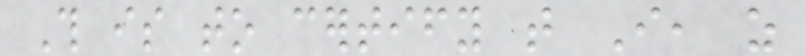This is to certify that I, as
